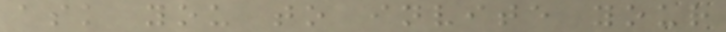ask you to invite your
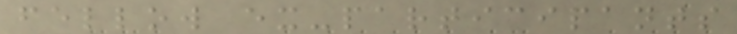fellow ex-participants
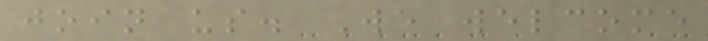join us. We welcome
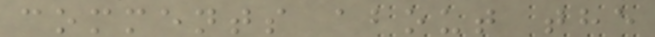comments about the
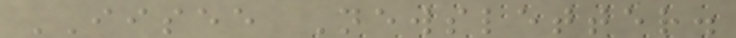IISEE Newsletter.
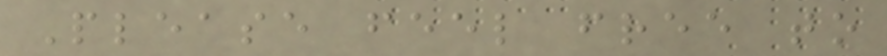Please feel free to
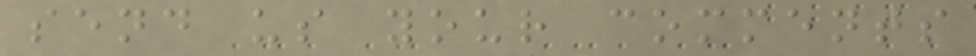send us your comments
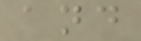and
